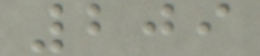209
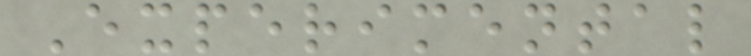Experimental
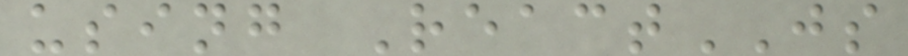using ReactJS
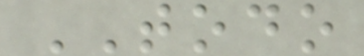TODO
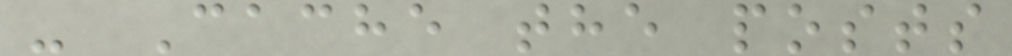- Cache the posts
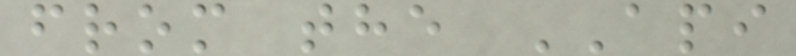from the API
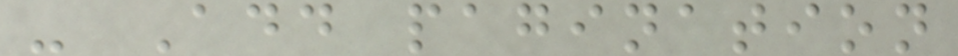- Add pagination
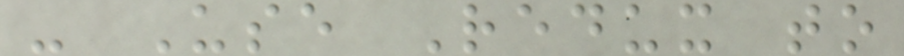- Use Redux to
